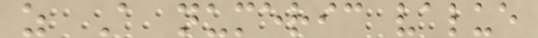z A numeric value
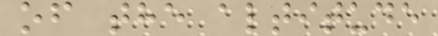of the altitude
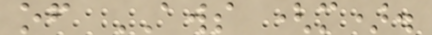of AWS (m).
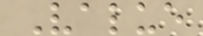Value
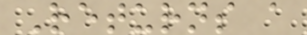Returns a
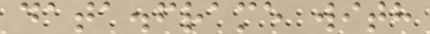data.frame with
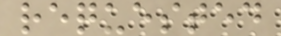requested
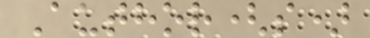Author(s)
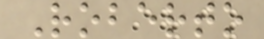Roberto
